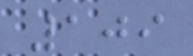109
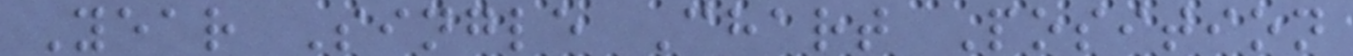Year Single Chart Position
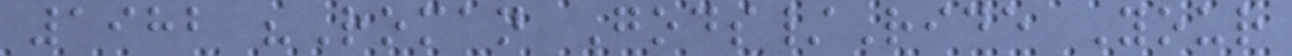1982 "Roman Gods/Ride Your
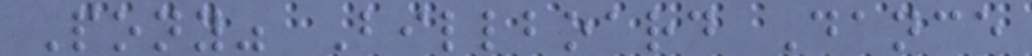Pony" Billboard Dance
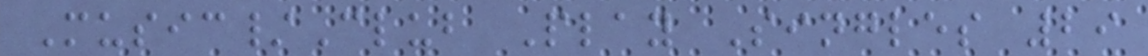Music/Club Play Singles 29
